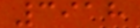3918
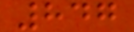847
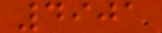4901
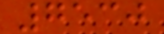7530
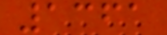1361
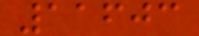11603
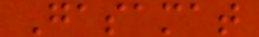Gasamat
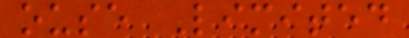ouse Limited
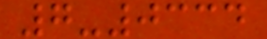7-0334
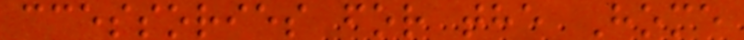ccessories for the Home
